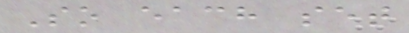So each set
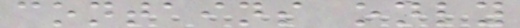contains only
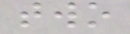two
